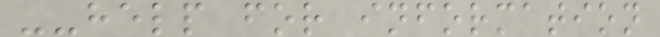--help for information
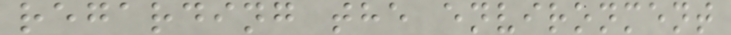regarding the environment
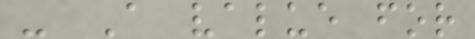- A value for
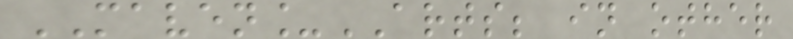MAVEN_ARTS; in other
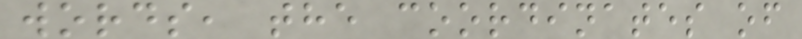words, the coordinates of
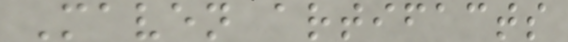Maven artifacts
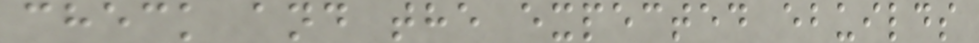check and the expected ebuilds
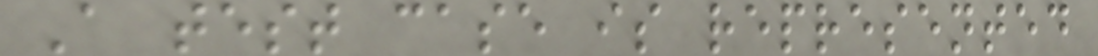A test case is represented
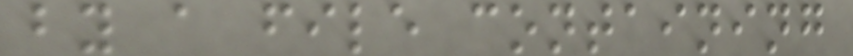by a file containing
